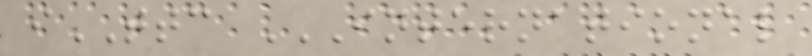iTTC INTERNATIONAL
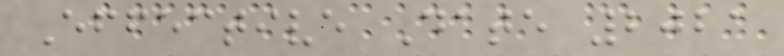Effective Date 2021
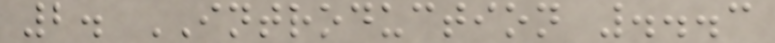2. INTRODUCTION ...3
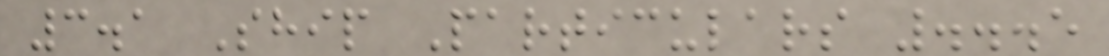3.1 Ship Particulars ...5
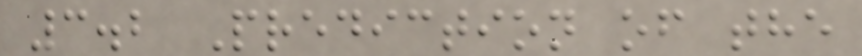3.2 Prediction of the
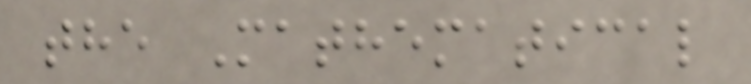the Mathematical
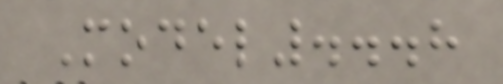Model...8
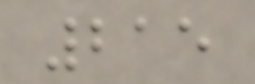215
